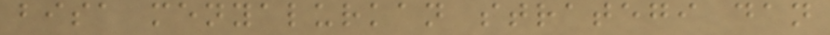bisa menyalurkan strategi dan
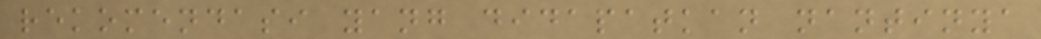rekomendasi yang didapatkan nantinya
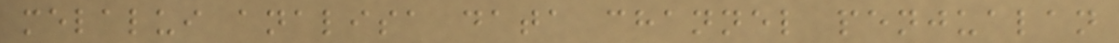melalui analisa data channel penjualan
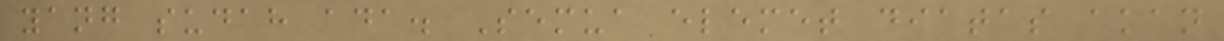yang sudah ada. Semua elemet diatas akan
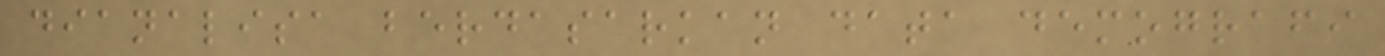dianalisa berdasarkan data demografi
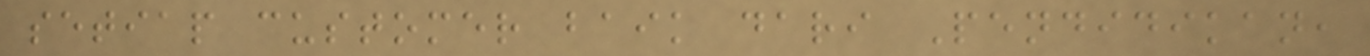setiap customer baik dari Pendidikan,
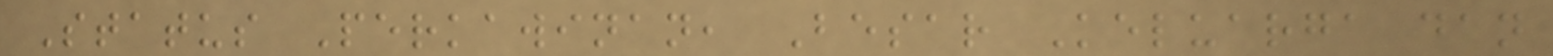Status Perkawinan, Besar Keluarga dan
